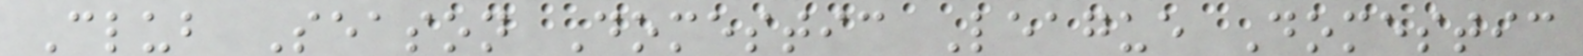Club Season Domestic League Domestic
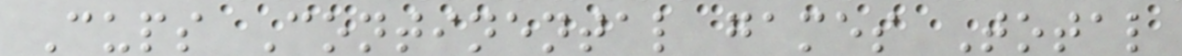Cups Continental games Total
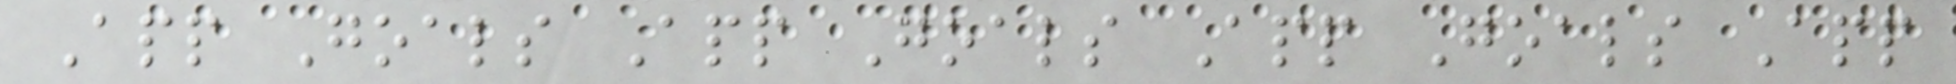App Goals App Goals App Goals App
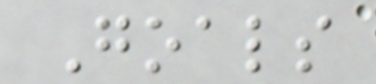Goals
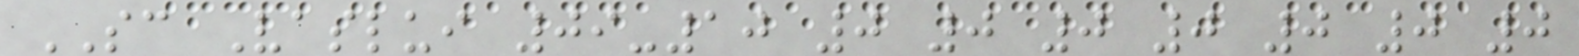SC Vaslui 09-10 0 0 0 0 0 0 0
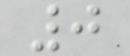0
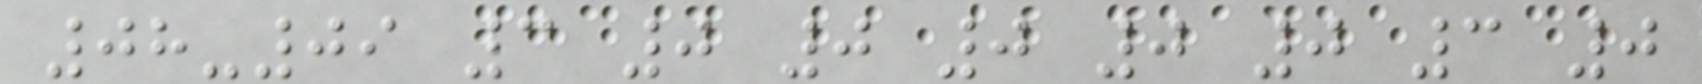08-09 3 0 0 0 0 0 3 0
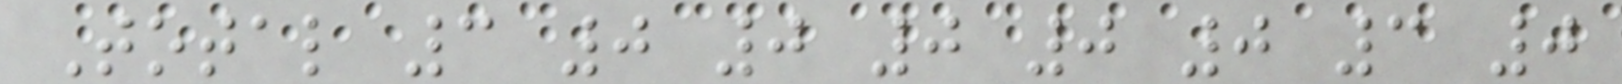Total 3 0 0 0 0 0 3 0
